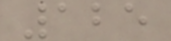125
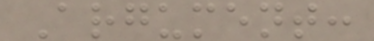Argument:
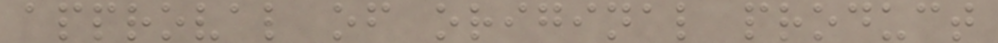approval of original product
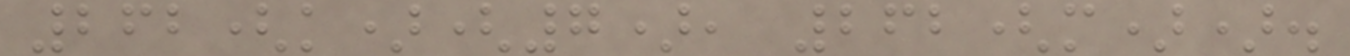262(k)(7), 262(m)).
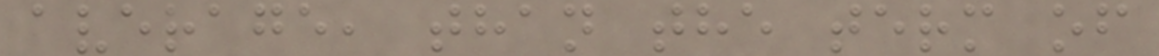average, than the term of
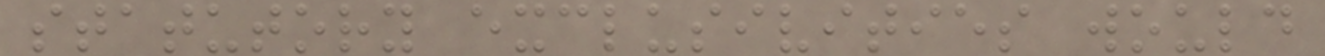statutory exclusivities would
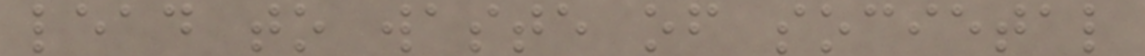lead to waste of societal
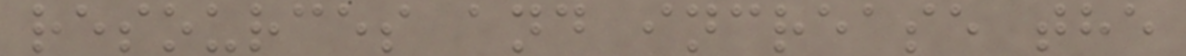resources and increase the
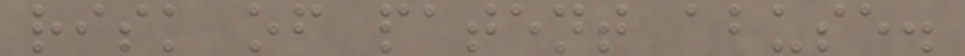risk of patent abuse.
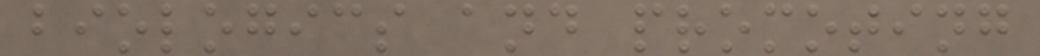biologics and promoting
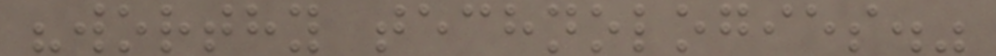"worthy technologies."
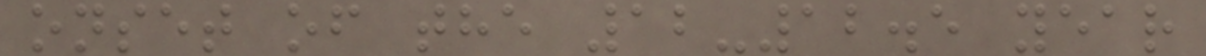onset of the 12-12.5 year
